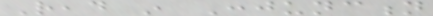Read in Conjunction
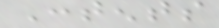Contents
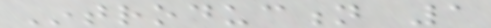Introduction 1
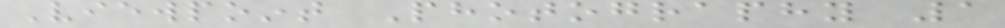Viewpoint Photography 1
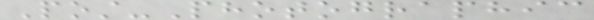Post-Photographic
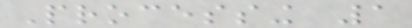Processing 1
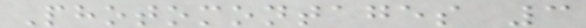Photomontages 3
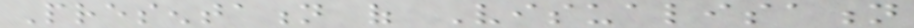Presentation of Visualisation
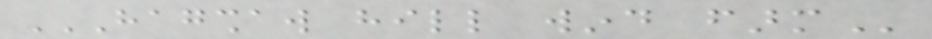HAGSHAW HILL WIND FARM
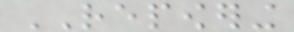REPOWERING
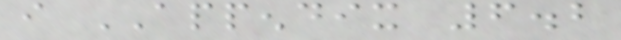i APPENDIX 6.2
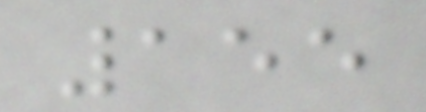155
